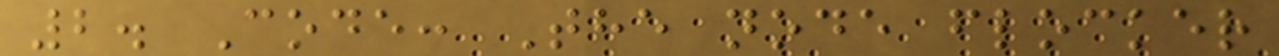2. Code: The node flocker
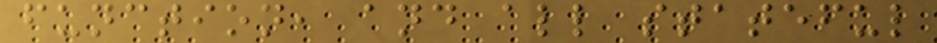function, and all stateful
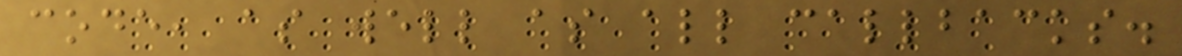code, as well as all callbacks.
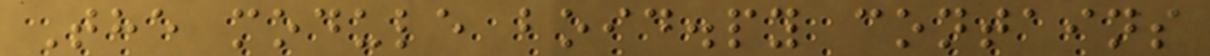The module boid.py contains
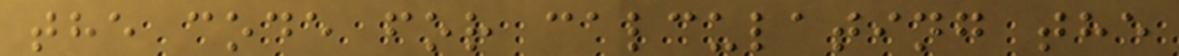the code for calculating the
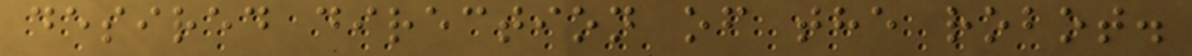desired direction of the robot.
